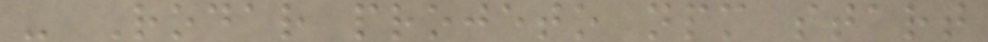- Rodar projeto npm start
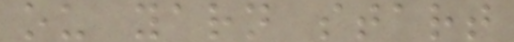ou yarn start
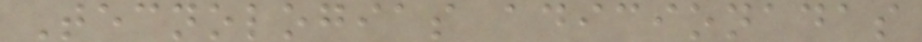Tecnologias adicionadas
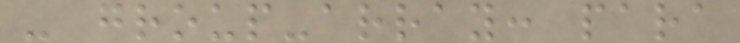- group-array: para
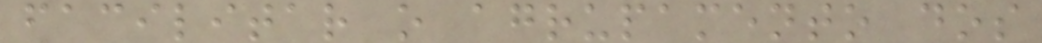facilitar o agrupamento dos
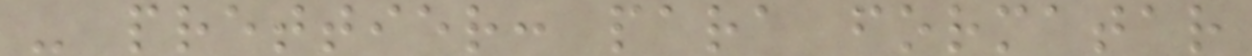- prettier: para formatar
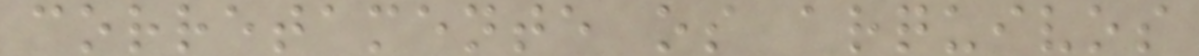corretamente os arquivos
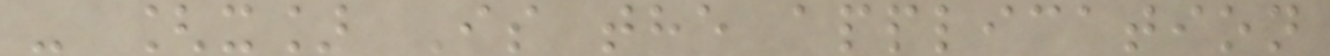- [x] Is the application
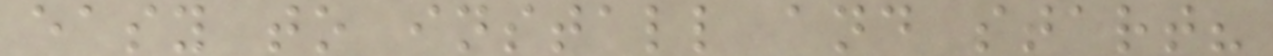easy to install and start?
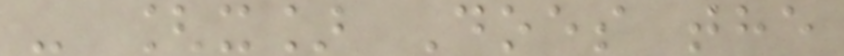- [x] Does the
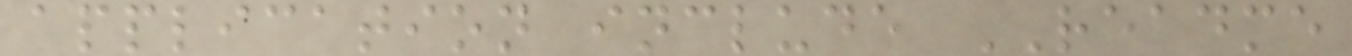application include README
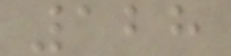128
